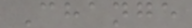Change
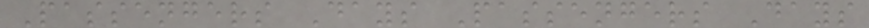Passengers Days Passengers Days
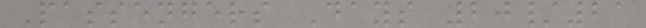Passengers Days 20/21
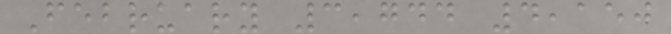February 3,744 4,150
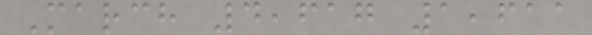March 4,617 1,611
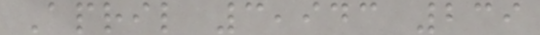April 3,943 239
